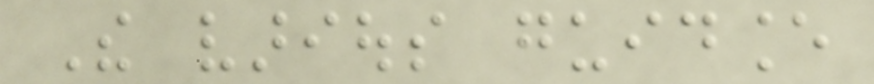The various guidance
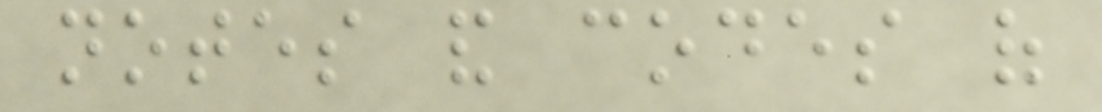notes and codes of
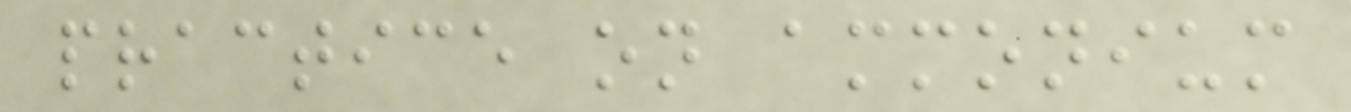practice on ammonium
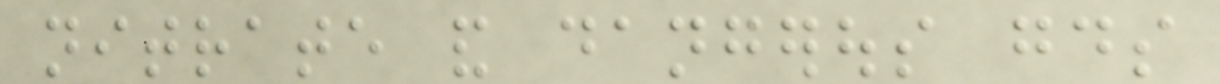nitrate and dangerous goods
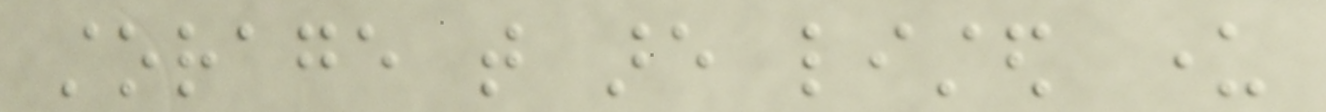storage that are listed under
